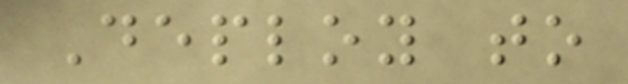Deploy to
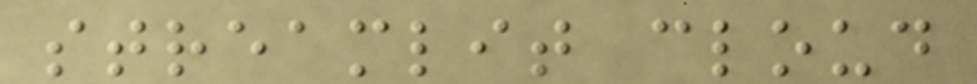streamlit cloud
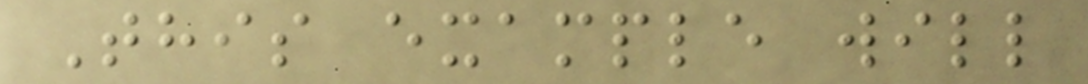This example will
